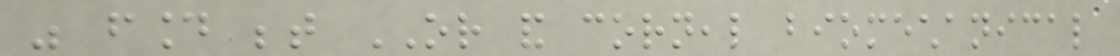was found between OR and corneal biomechanical
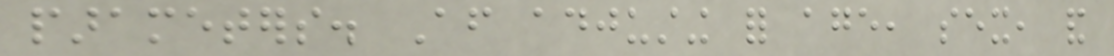parameters. After adjusting for age, sex, and
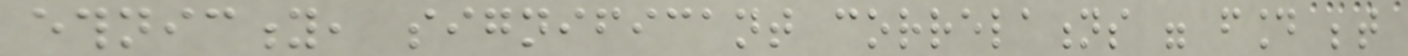ethnicity, significant correlations were found between
